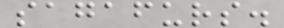sagafurs.
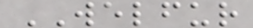WELFUR
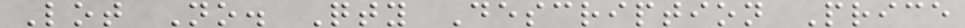Lot No. Qty Description Price
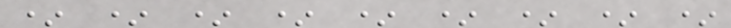* * * * * * * * *
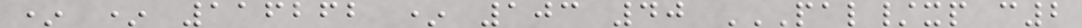* * 116262 * 103 40 PAL/XP C2
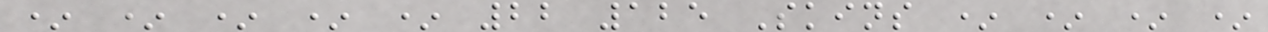* * * * * 22 125 Skins * * * *
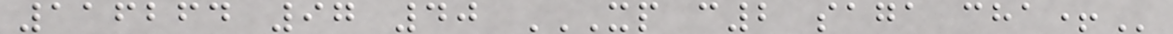116264 97 40 XP C2 SAGA CHA+
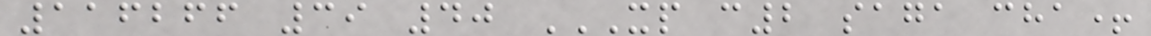116266 39 40 XP C2 SAGA CHA+
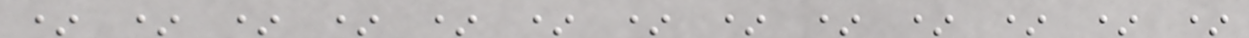* * * * * * * * * * * * *
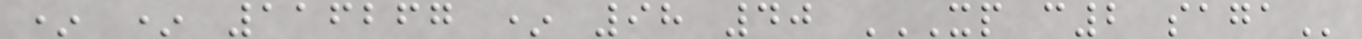* * 116267 * 98 40 XP C2 SAGA
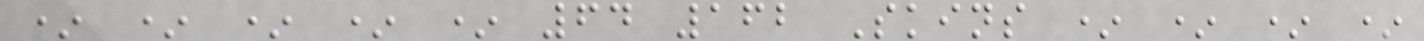* * * * * 64 162 Skins * * * *
